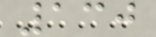130
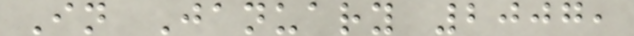In January 2007,
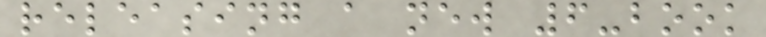releasing a new 6-book
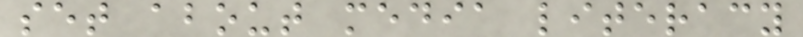set about media literacy
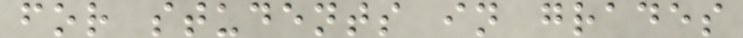for students in grades
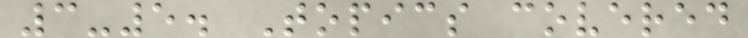3-5. Topics covered
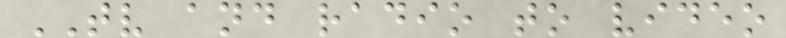TV and radio to video
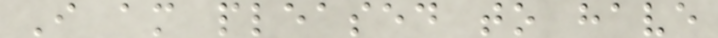I am pleased to have
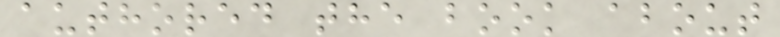authored the book about
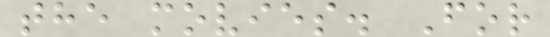the movies. For
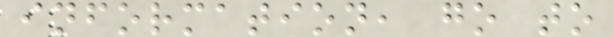information, go to
